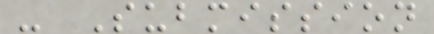- Submission
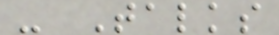- Talks
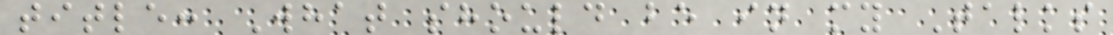title: What should be in my Talks
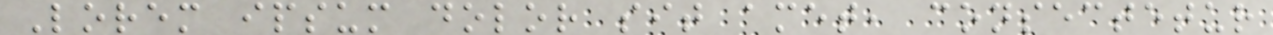Lorem ipsum dolor sit amet, consectetur
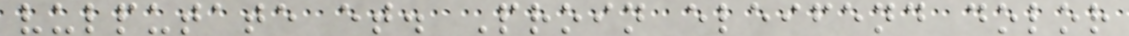vulputate et. Proin eleifend dolor
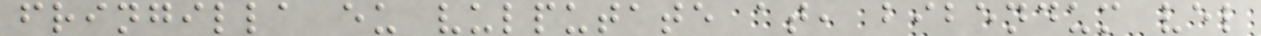fringilla eu vulputate at, bibendum vel
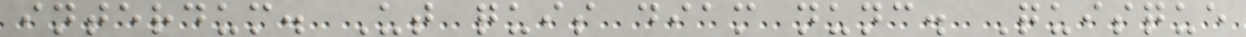interdum. Ut quis diam nunc. Quisque
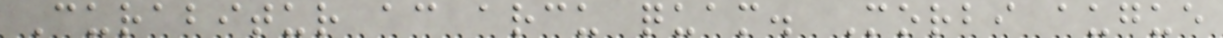Curabitur ac arcu quam. Morbi augue
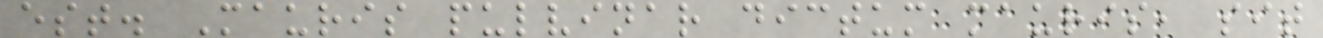est. Mauris pulvinar dictum mauris, sit
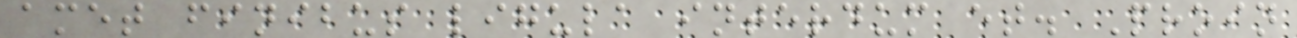amet finibus ligula interdum et. Proin
